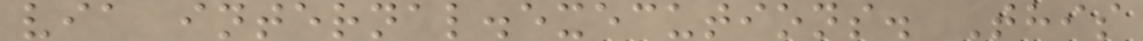via internal.executions. This
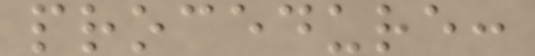procedure:
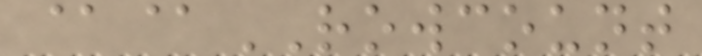@@ROWCOUNT
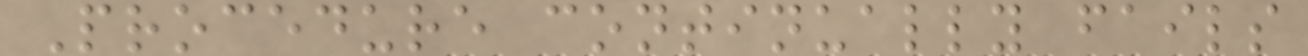Procedure continually fails
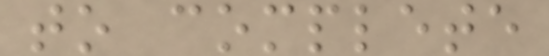to complete
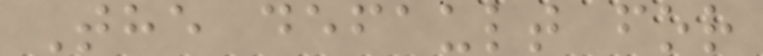The default for
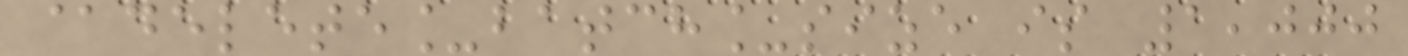@delete_batch_size is 1,000
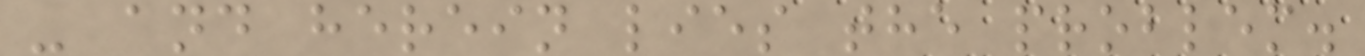- and herein lies the problem.
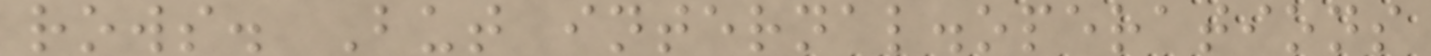rows. But internal.operations
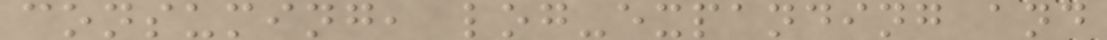consuming, log-expanding and
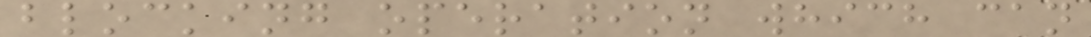blocking operation which can
